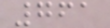761
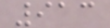913
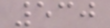530
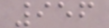956
